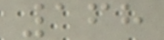168
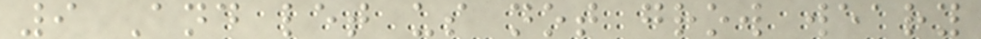9 And let us not grow weary
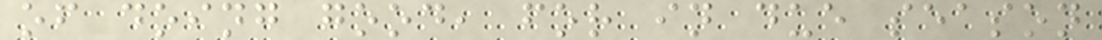of doing good, for in due season
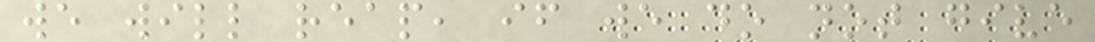we will reap, if we do not give
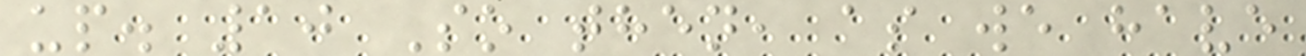up. 10 So then, as we have
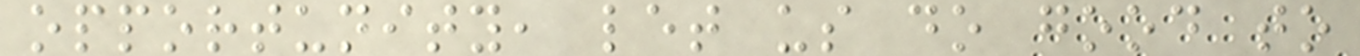opportunity, let us do good to
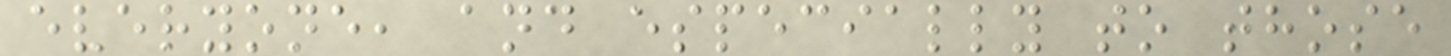everyone, and especially to those
